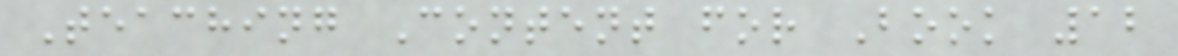Teaching Content for Book 12
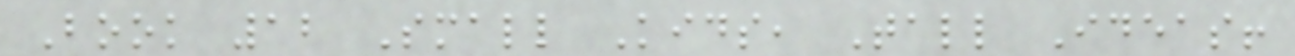Book 12 Small Kids, Tall Ideas!
